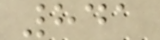841
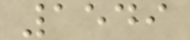1549
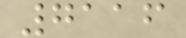7116
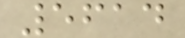5614
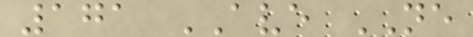171 AVE NE
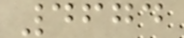4674
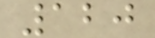120
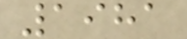1981
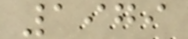1979
